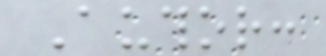Author:
